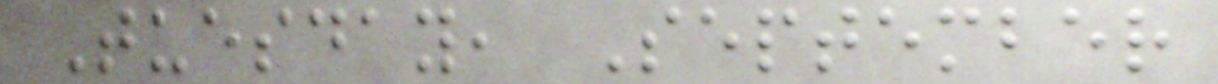Tuesday, September
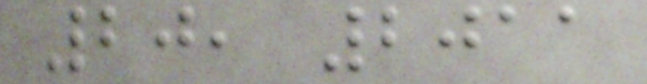20, 2011
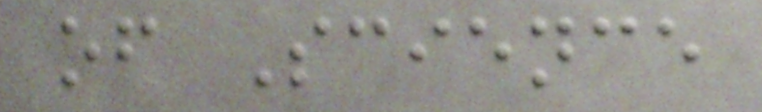of Science
